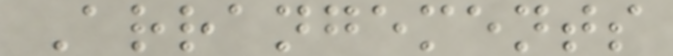Arrangements
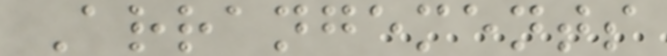Arrangements
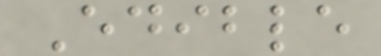Edible
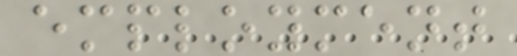employment
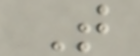T
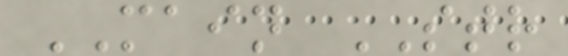MAIN STR
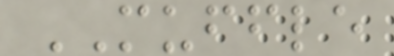MUFFLE
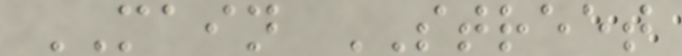MAIN STREET
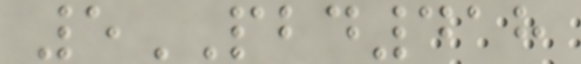5PBD418
